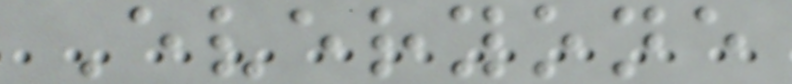Everyone
